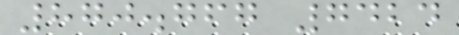870.767 7424
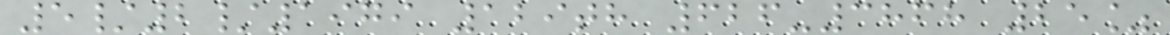5/2/1979 129th 626-3868 25%
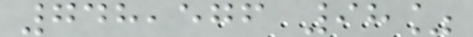748,576 98%
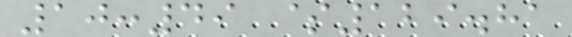10:49 $129.81
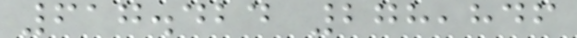617.424 278,846
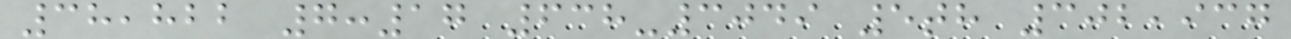38,822 7:17 638-3049 5th 302,937
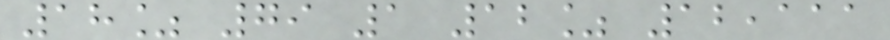18% 79 1 12% 12,111
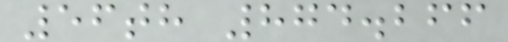56th 874.266
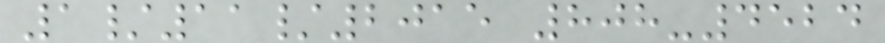1/11/2015 808-4524
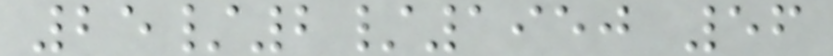25/2/1950 56
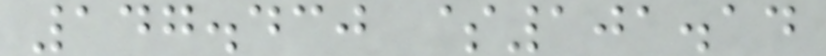147.430 $101.14
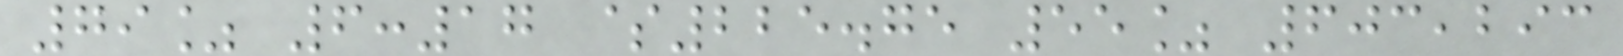79% 6:17 $225.75 55% 603,293
